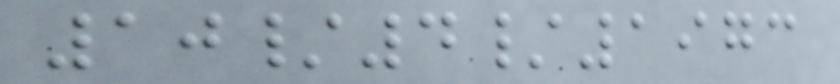10/4/1973
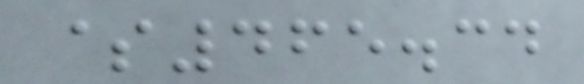$465.34
